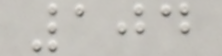104
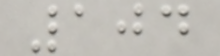104
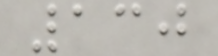130
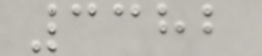3382
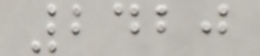2420
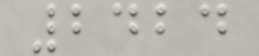2424
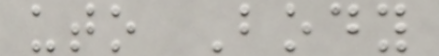uto Body
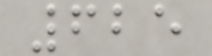625
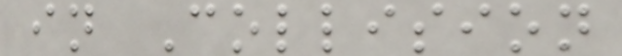in Collision
